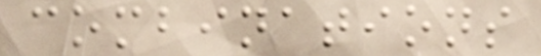combinations
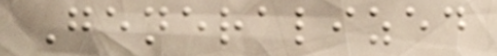Generalized
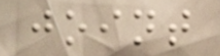joint
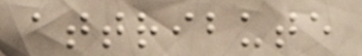attribute
